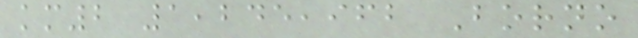km2 1,245,962 Borno
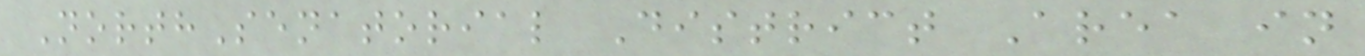NorthSenatorial District Area in
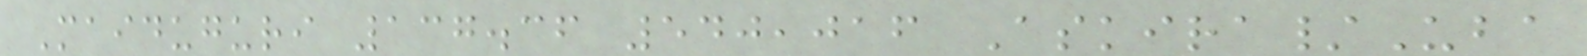Maiduguri 137.36 540,016 Askira/Uba
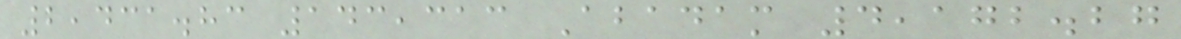2,431.83 143,313 Abadam 4,172.27
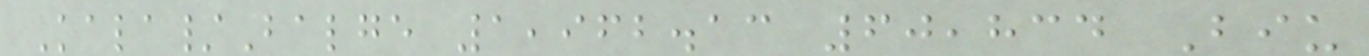Kala/Balge 1,962.13 60,834 Biu
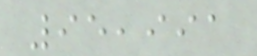95,991
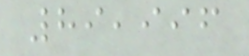89,996
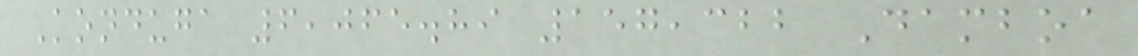Konduga 6,065.89 157,322 Damboa
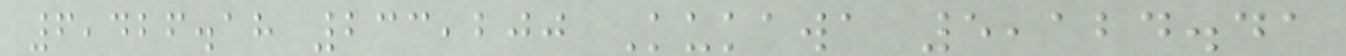6,426.18 233,200 Kukawa 5,124.41
